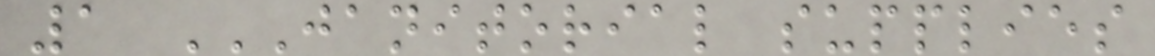1 JANITORIAL SUPPLIES
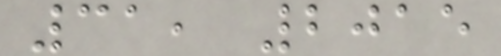31, 2015
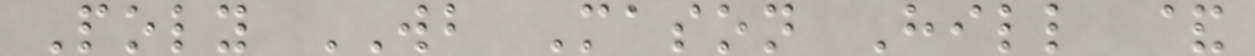Poly WB Mason Hill &
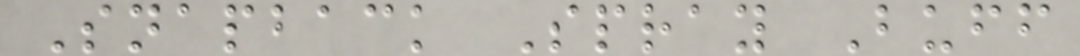Snapback Spray Buff
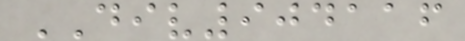DIV904116
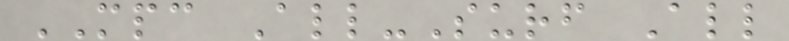MPC All-Surf All
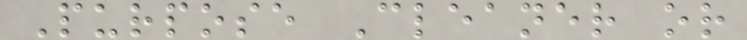Purpose Cleaner or
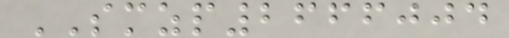SMZP2666004
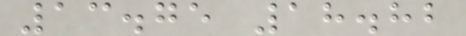13.75 18.82
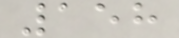158
